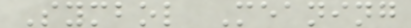Symbol Meaning
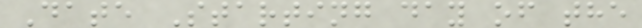Date Starting day of the
